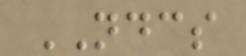NDCS
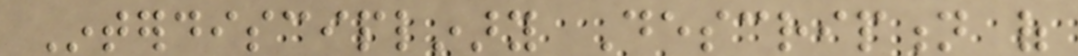Interdisciplinary Description of
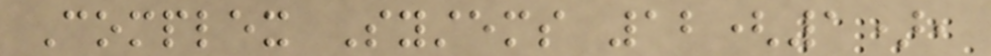Complex Systems 12(1),
